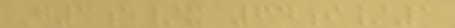G3e/x 64i/1
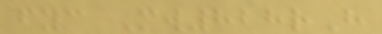fyc Mw828rH
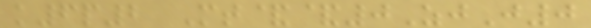k6p2 Mt&&0ZjJ0
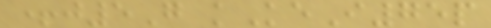+j5G kKeI75p
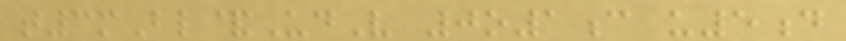t3mBl&UdV 0o1c u5d
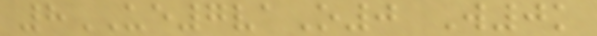8UE7vaO0 W0k
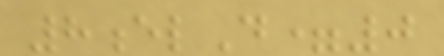8elD=0
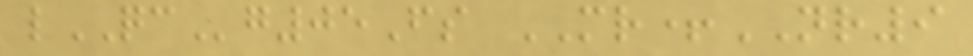lQCg05Fs MR+NR9
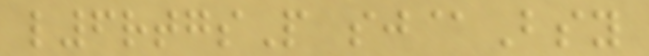l6rtgsP sj@Bsy
